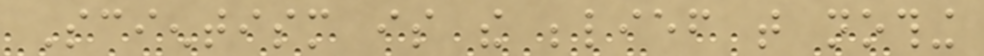Scientism is the belief that nothing
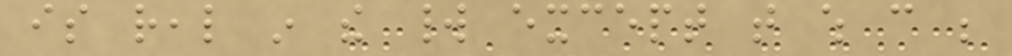is real in the world except that which can be
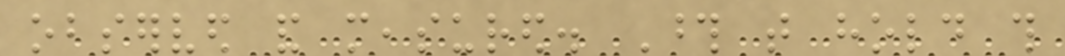observed and measured. Those that hold this
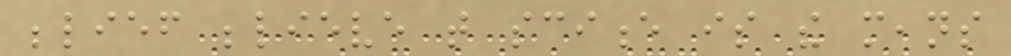belief believe that science is the means
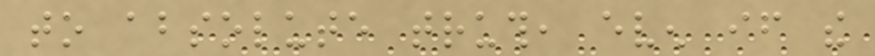to absolute truth, even if the
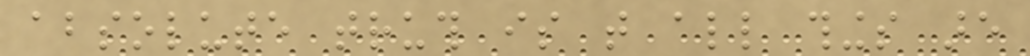absolute truth is that all things are
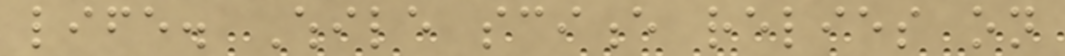life. While science relies on
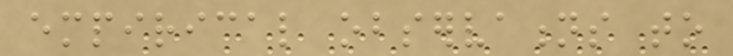empirical observations to
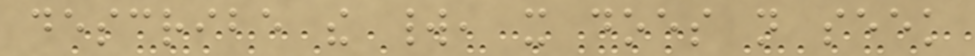describe the world, it does not seek
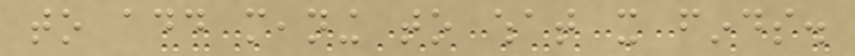to add meaning to what it finds.
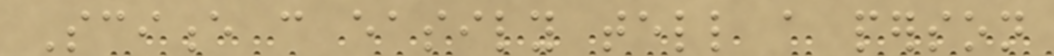Science can easily tell a person
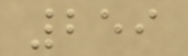259
